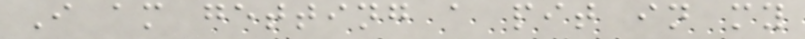I am getting a pit in my
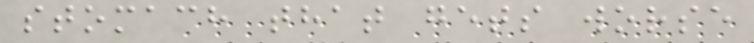stomach that gets worse
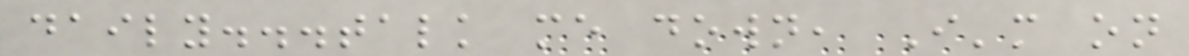daily...talk me down, I'm on
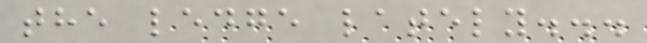the ledge lately...
